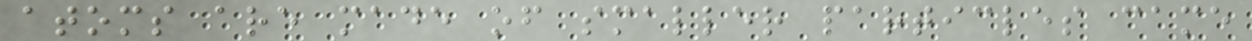atoms are made of smaller particles came
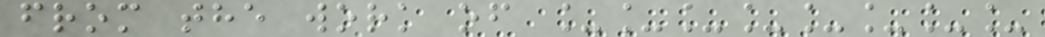from the work of ________
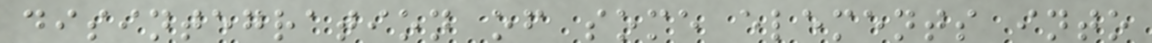disintegration of some elements into
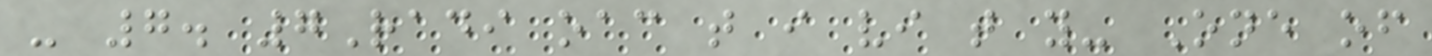- 7. 7Radi oac t i vi t y- One of
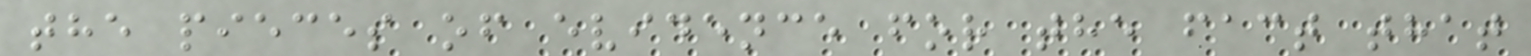the pieces of evidence for the fact that
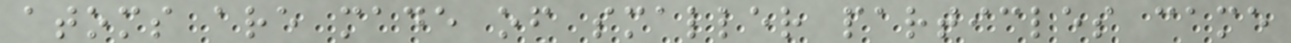atoms are made of smaller particles came
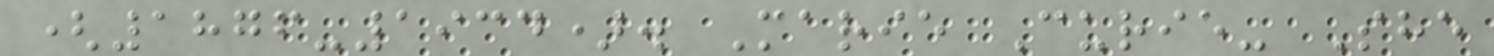(1876-1934). Marie Curie- She
